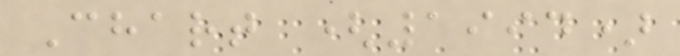Chart (1994)
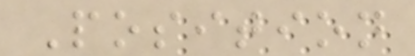Position
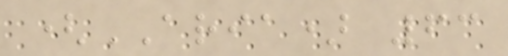(ARIA) 63
